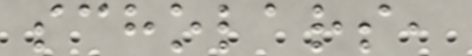scholars,
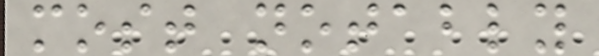most notably
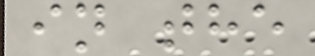in the
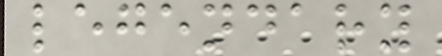legendary
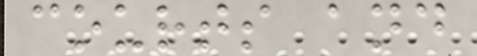courts and
